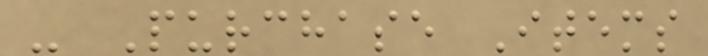- Purchase Items
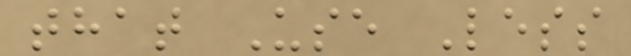that Use Less
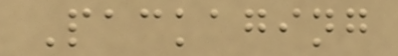Packaging
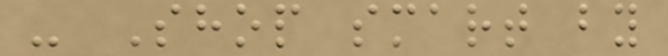- Shop smart by
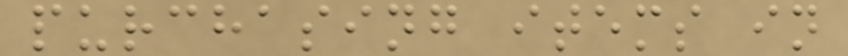purchasing items in
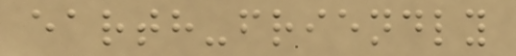earth-friendly
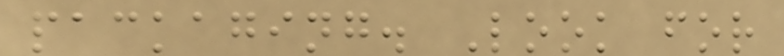packaging. Look for
